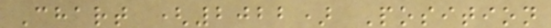Chart (2022) Position
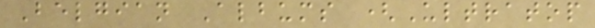Belgian Albums (Ultratop
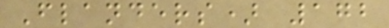Flanders) 172
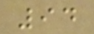94
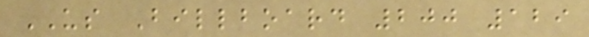US Billboard 200 129
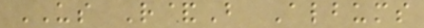US R&B Albums
